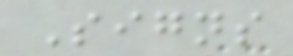Signs
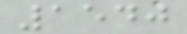1540
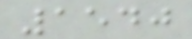1540
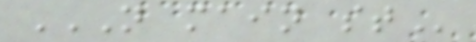N MAIN ST
